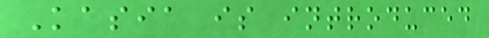Kasia is introduced
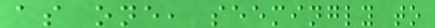as one, seemingly to
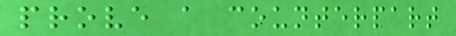prove a counterpart
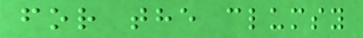for the clumsy
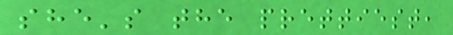she's the prettiest,
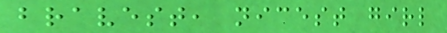bravest, nicest girl
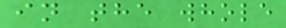in the whole
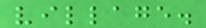village.
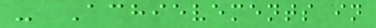- Achievements in
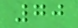70
